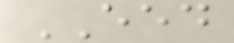EED
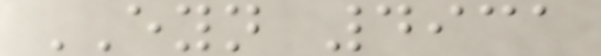EYN 4931
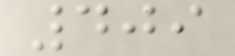409
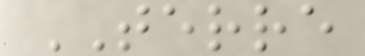TERRE
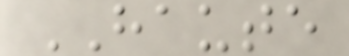HAUTE
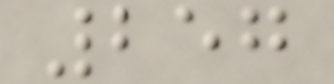257
